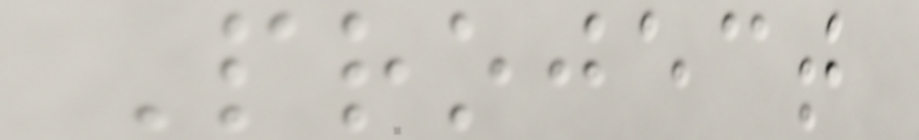Project
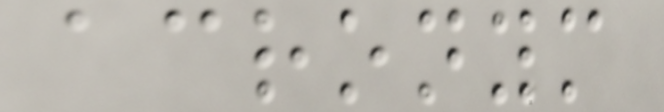acronym
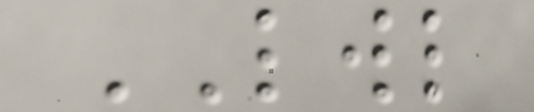LWL
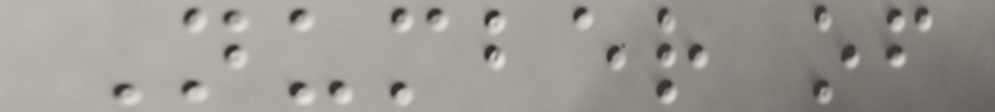Number of
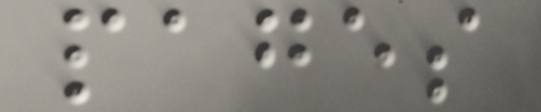pages
